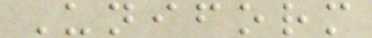Uniform
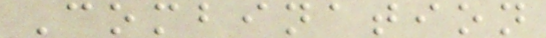Combination
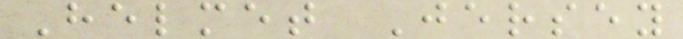Helmet Jersey
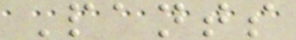Pants
